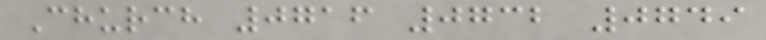Church 0716 0732 0749
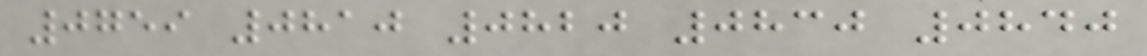0759 0810 0820 0830 0840
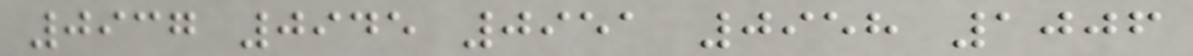0937 0945 0951 0958 1006
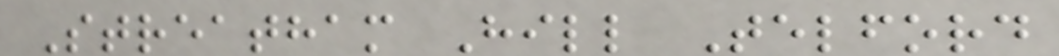Streatham Hill Telford
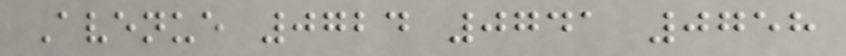Avenue 0724 0741 0758
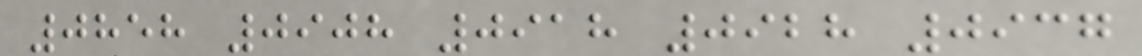0858 0908 0918 0928 0937
